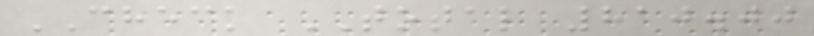CHECK TOTAL 810.00
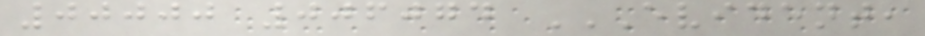00000 006074 EVIDENT,
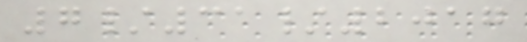7/31/2017
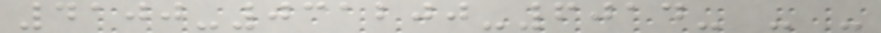4100-031200-6014- - -
